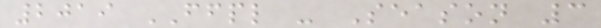2019 FFPL - Season 3
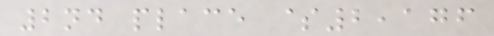2nd place $2,176
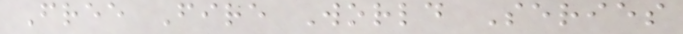Free Fire World Series
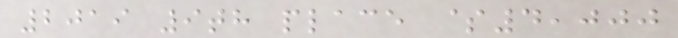2019 9th place $4,000
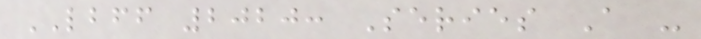LBFF 2020: Series A -
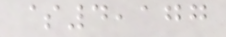$4,177
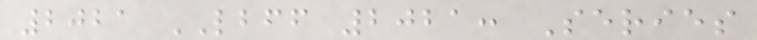2021 LBFF 2021: Series
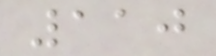110
